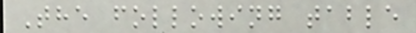The following table
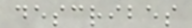describes
